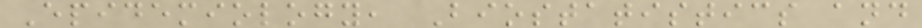Epidemiology, Biostatistics and
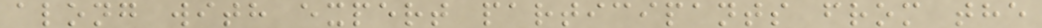along with expert participants from the
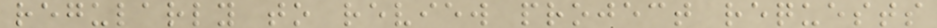regularly to review project requests
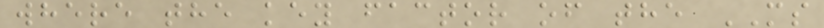where the key factor of the MS
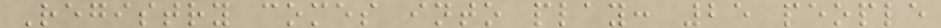Registry comes into play: 25 people
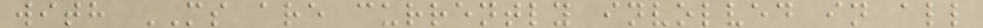with MS are currently involved in all
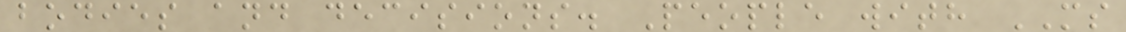bodies and decisions. People with MS
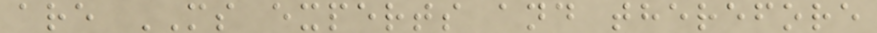are MS experts and therefore
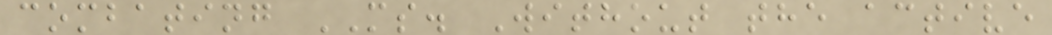combating MS. Without the active
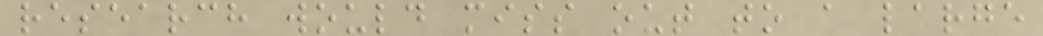research would miss out to a large
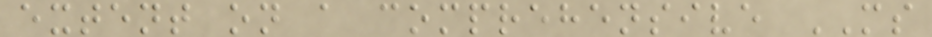extent on a comprehensive MS
